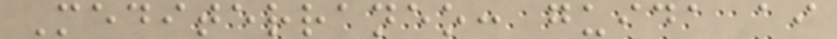Mediterraneo: guida ai
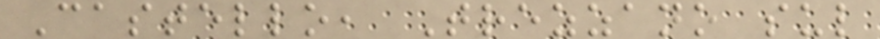Castello, Trezzano sul
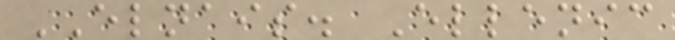ELNAIS. Ellenic
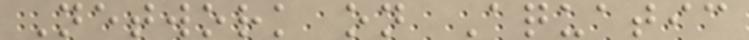Network on Aquatic
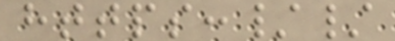https://
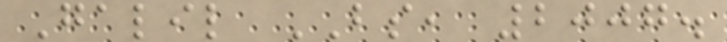Galil BS, 2007.
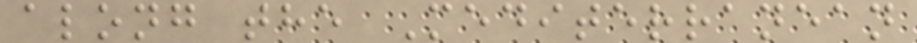along the Mediterranean
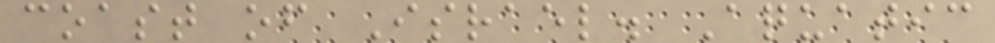coast of Israel. Aquatic
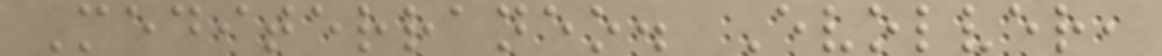Mediterraneo. Evolver,
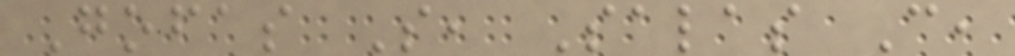Gofas S, Salas C,
